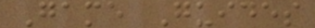Game Guides
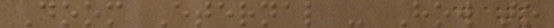Doom Eternal - How to
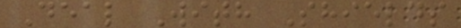Deal With Shields
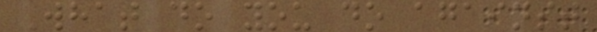What do you do against
